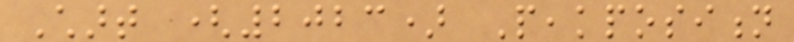Chart (2023) Peakposition
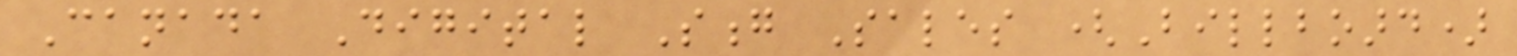Canada Digital Song Sales (Billboard)
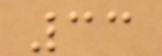33
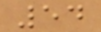54
